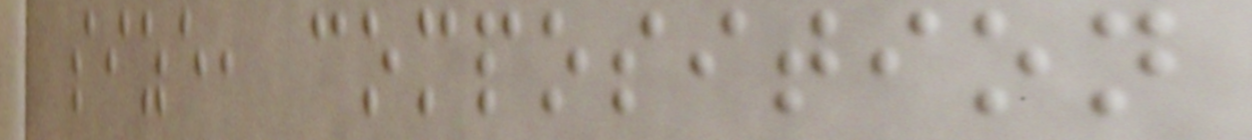size, composition
